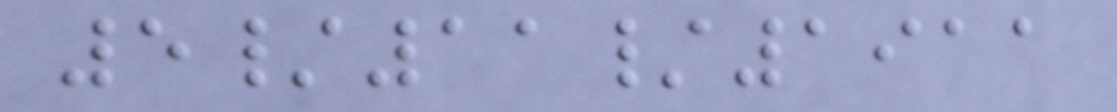5/11/1911
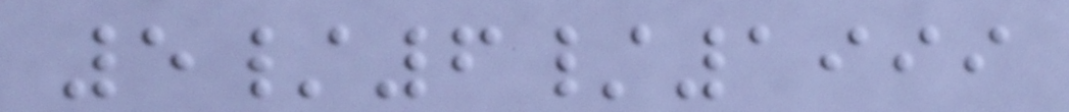5/6/1999
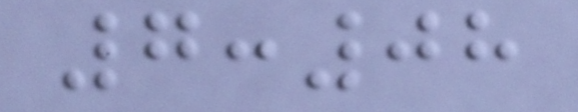7:08
